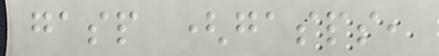gasp (gasps,
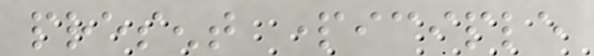present participle
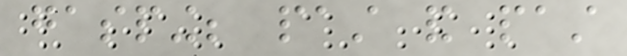gasping; past and past
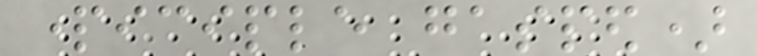participle gasped)
